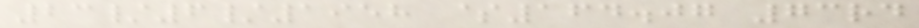23/6/1958 $164.07 73rd
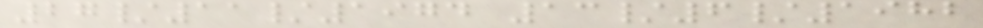27/11/1974 13/6/1982
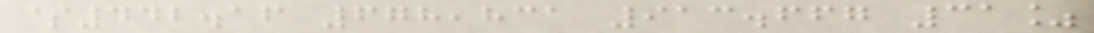$442.16 678,831 913.667 31%
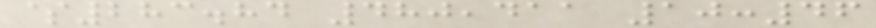$283.84 480,411 10:46
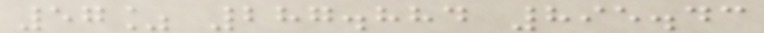57% 287.884 895.43
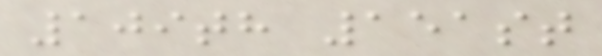109th 151st
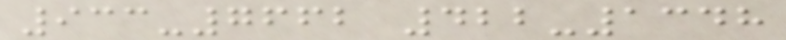933-7662 422-1348
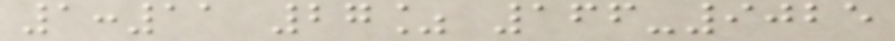1:11 27% 166-9025
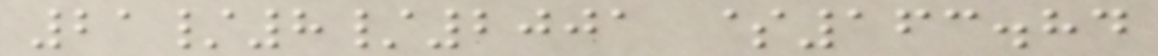21/8/2001 $163.84
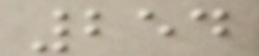254
